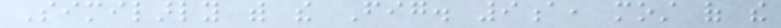Similarly with the Fig. 9a, most of the
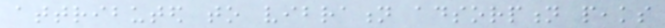attributed to vibration adsorption peaks
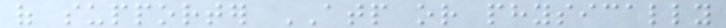of supporter ATP or physically
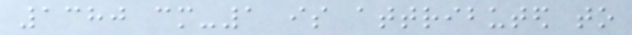1380 cm-1 is attributed to
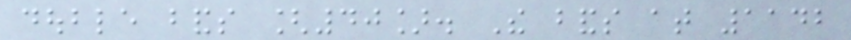double bands [40]. The bands at 1142
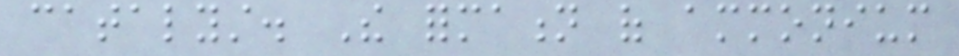catalyst. The formation of ammonium
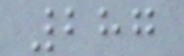287
